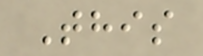This
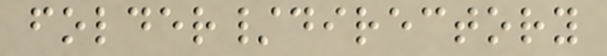folder/directory
